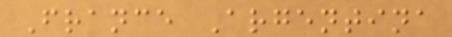France Argentina
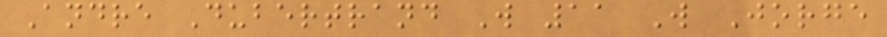Andre Dubertrand W 11 W Jorge
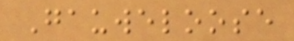Gauweloose
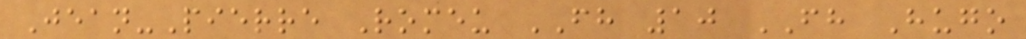Jean-Pierre Romeu FH 10 FH Hugo
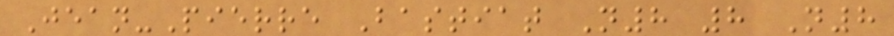Jean-Pierre Bastiat N8 8 N8
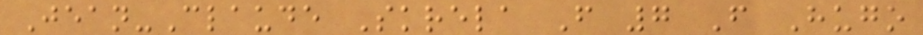Jean-Claude Skrela F 7 F Hugo
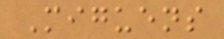Miguens
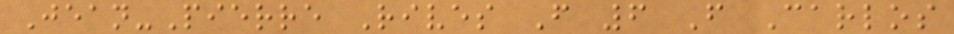Jean-Pierre Rives F 6 F Carlos
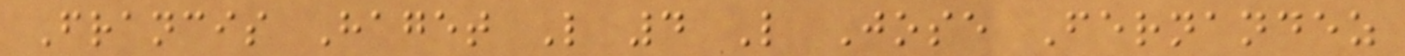Francis Haget L 4 L Jose Fernandez
